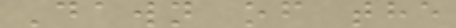Dawn of the
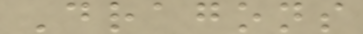Dragons
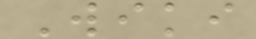Wiki
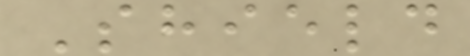Shield
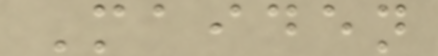Maiden
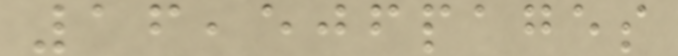16,506pages
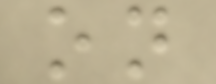on
